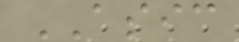ASIC
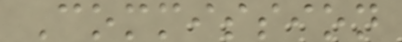Commission
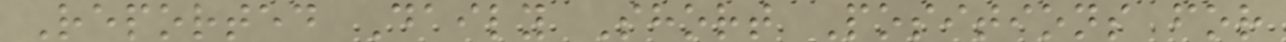Reported Daily Short Positions for
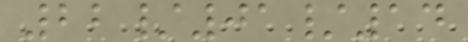22/01/14
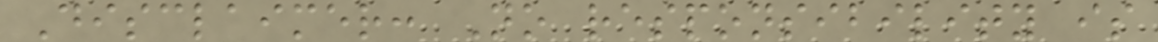Disclaimer: No responsibility is
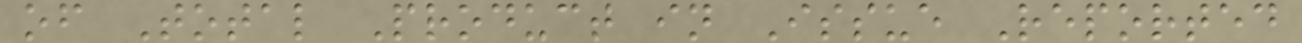of Total Product in Issue Reported
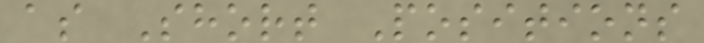as Short Positions
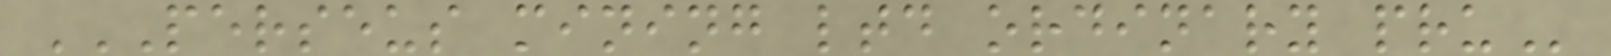PERSEUS MINING LTD ORDINARY PRU
